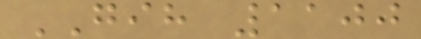GIH 1100
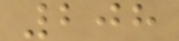208
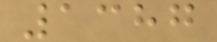1387
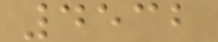4532
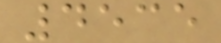4535
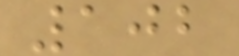102
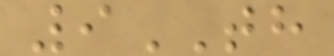9TH
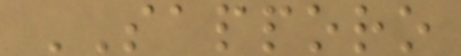SAPPORO
